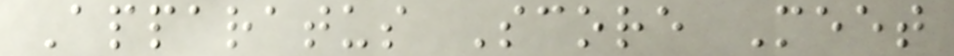Apparatus Score Meet
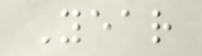Year
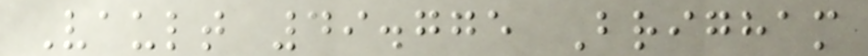Vault 49.775 Brigham
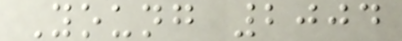Young 2004
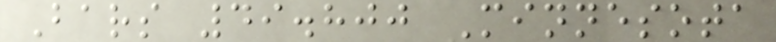Bars 49.800 Minnesota
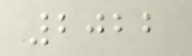2022
